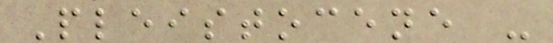Pleistocene -
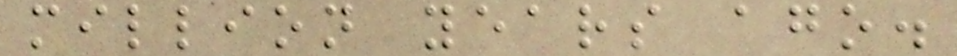million years ago.
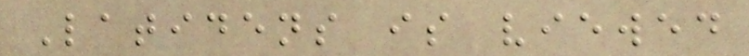Latidens is viewed
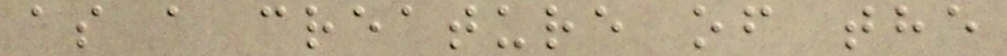as a creature of the
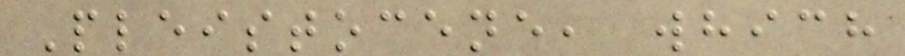Pleistocene, which
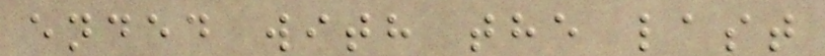ended with the last
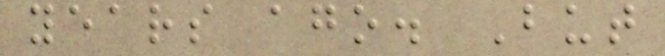years ago. But
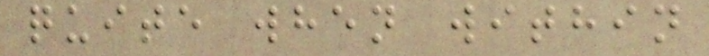quite when within
